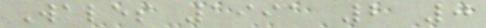Wales 1991 2 0
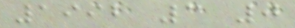1992 3 0
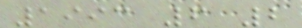1993 6 2
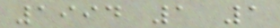1994 1 1
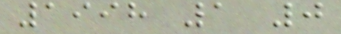1998 1 0
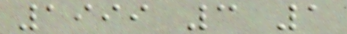1999 3 1
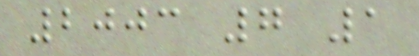2003 7 1
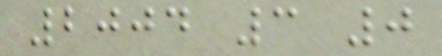2004 3 0
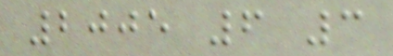2005 6 3
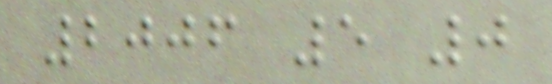2006 5 0
